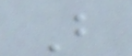B
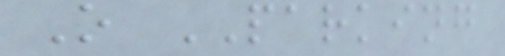O PARKING
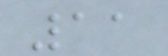11
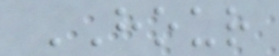HOUR
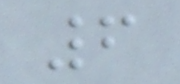6
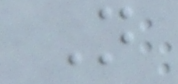N
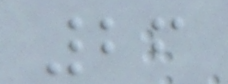26
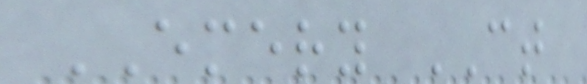EMERY CT
